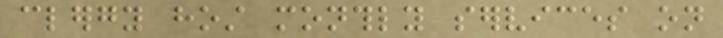clergy host monthly services on
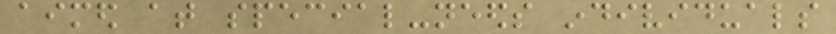aimed at special-needs individuals
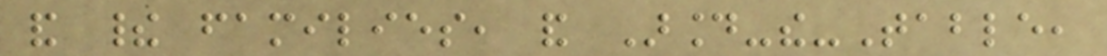and their families, and Around-the-Table,
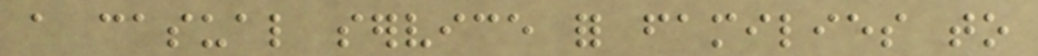a casual service for families to
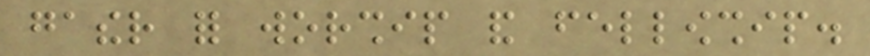gather for worship and fellowship.
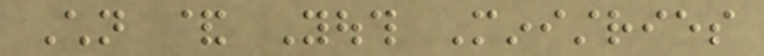Children & Youth Ministries
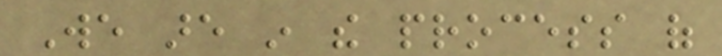We are in the process of
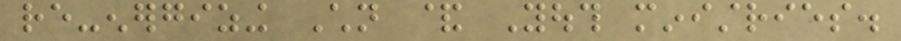re-energizing Children & Youth ministries.
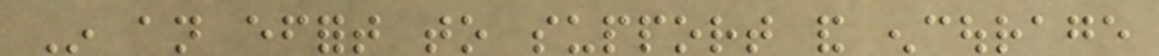In an effort to support and encourage
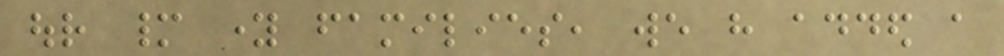our many young families, we have added a
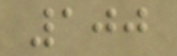100
